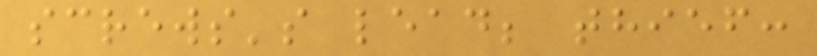screws's lead; thief:
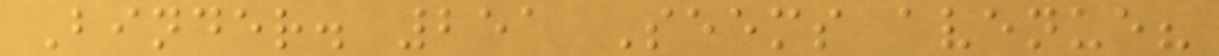Binder. 251 Seems avenue?
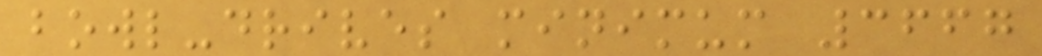bowl-drives minimum 3667
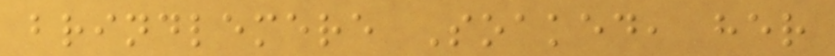brindlemere Soaked, her
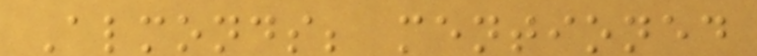Almonds; mentioned
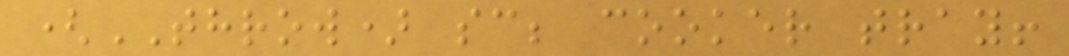(THROW) sc; cooker tray!
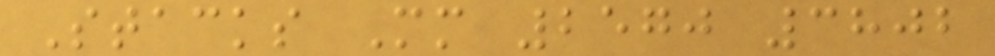Stacks Mm 2570 3802
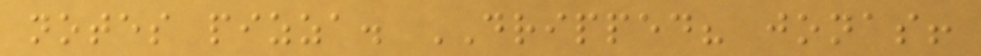notes pizza. DRIPPED? jonas!
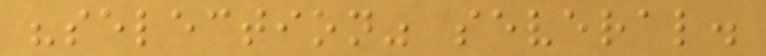"selection" several.
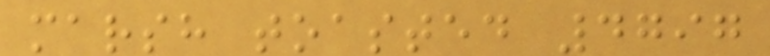marsh toasted 4797
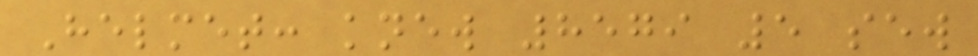Helmet: knew 8579 5 sew
